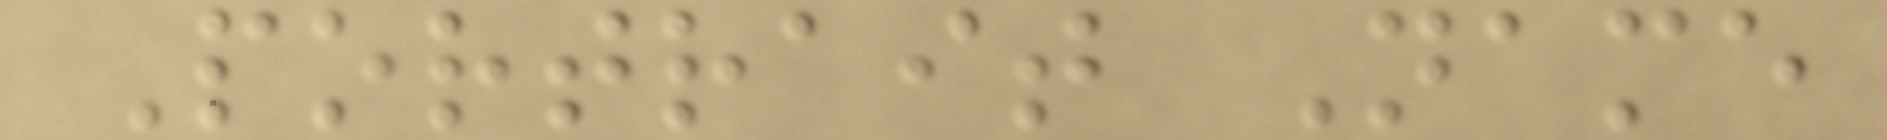Portrait Name
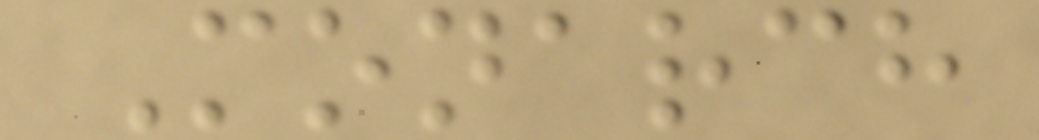Monarch
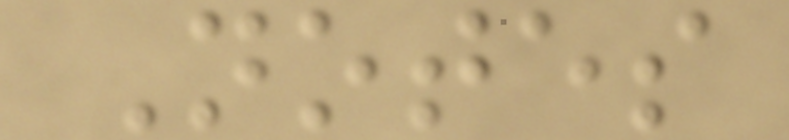Notes
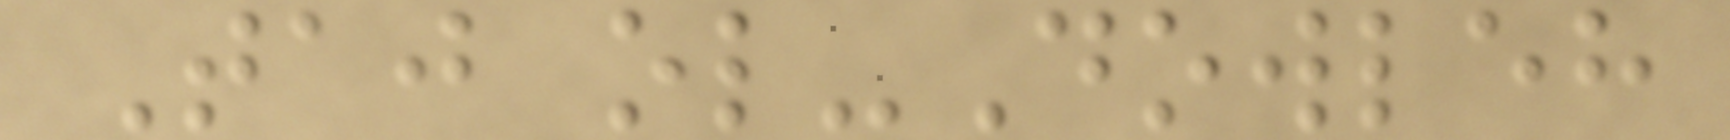Taj ol-Dowleh
